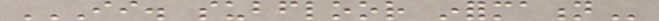II. SUBFLOOR INFORMATION
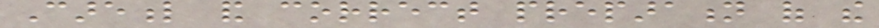Careful and correct preparation of the
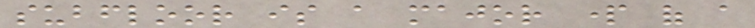subfloor is a major part of a
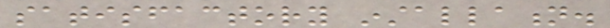satisfactory installation.
